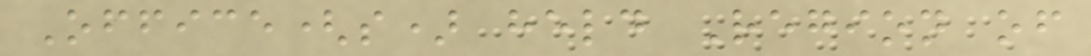Office(s) held Region of
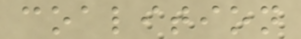coalition
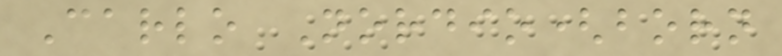Carlo Nordio(born
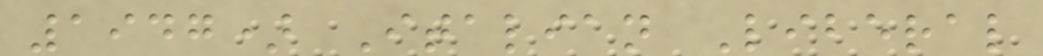1947) Italian Liberal
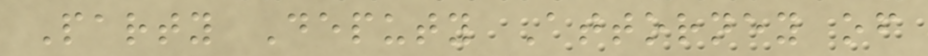Party Deputy Attorney of
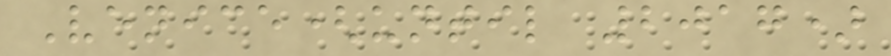Venice(until 2017)
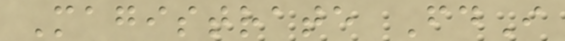Magistrate FdI
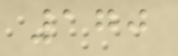170
